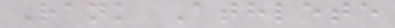Rank Athlete
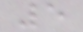5
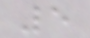5
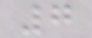7
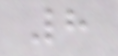8
